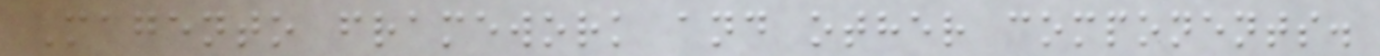Magento framework and other components.
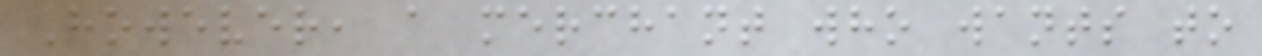However, a merchant who wants to
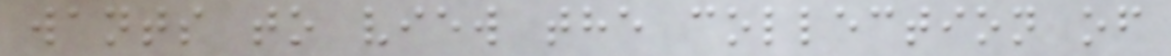wants to view the collection of
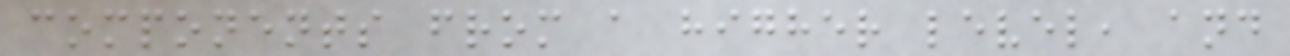components from a higher level, and
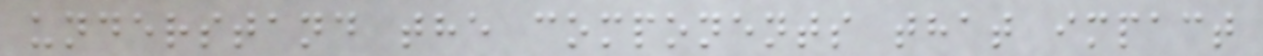understand the components that impact
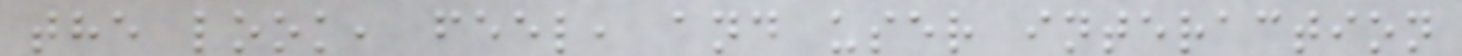the look, feel, and user interaction
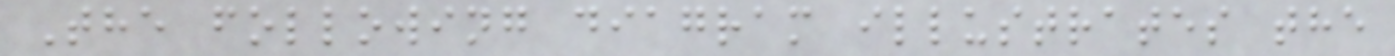The following diagram illustrates the
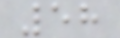58
